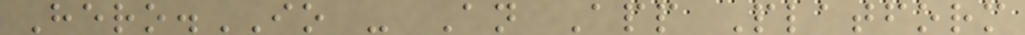Hero.IO - An App Platform
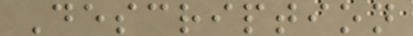Description
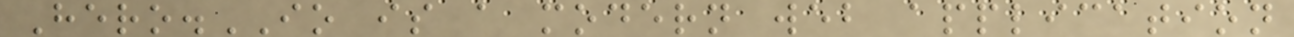Hero.IO is a modern web application
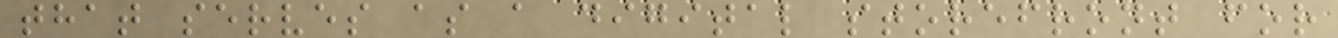that serves as a digital storefront for
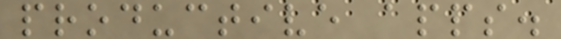productive apps.
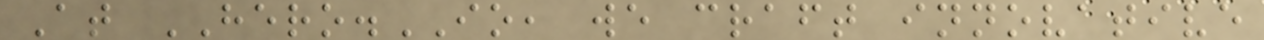At HERO.IO, we craft innovative
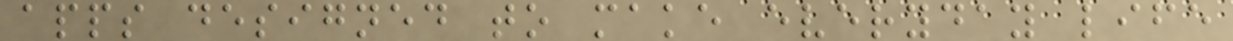apps designed to make everyday life
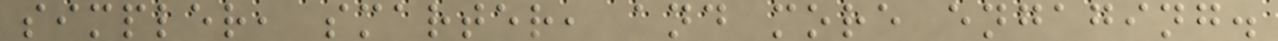simpler, smarter, and more engaging.
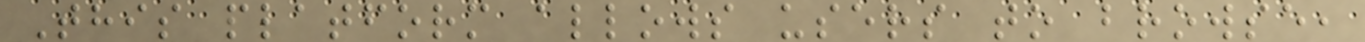This platform allows users to browse,
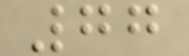77
